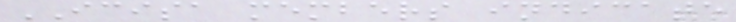ICISA members indicate
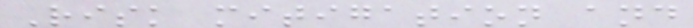Risk mitigation and
